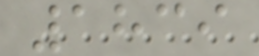1839
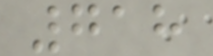718
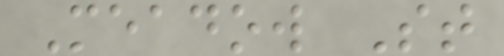Meadow St
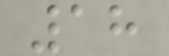18
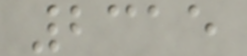2315
